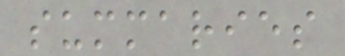summaries
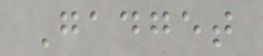Gadget
